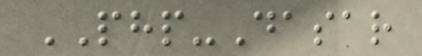PHP-Dasar
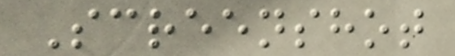Screenshot
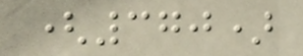(370)
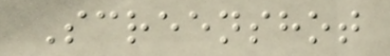Screenshot
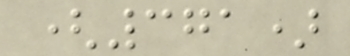(371)
